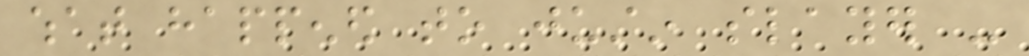what happened to justin slayer -
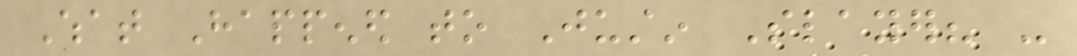What Happened to Justin Slayer? -
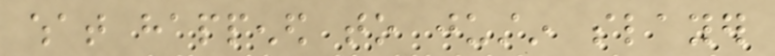what happened to justin slayer
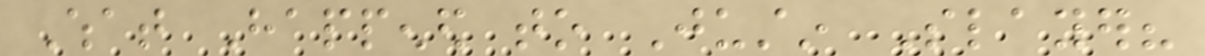What Happened to Justin Slayer?
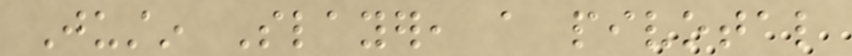Justin Slayer, a pivotal
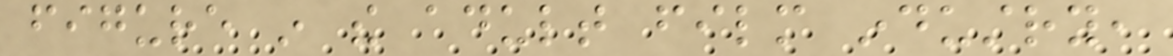figure in the adult film industry,
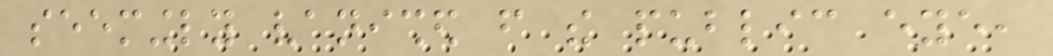seemingly vanished from the public eye,
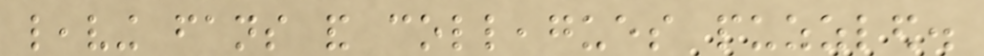leaving fans and colleagues puzzled.
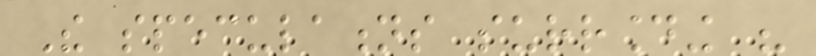The speculations surrounding his
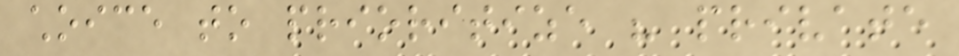choice to prioritize his private
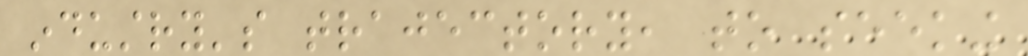industry's trajectory, to seeking
